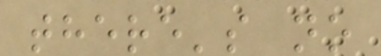there's no
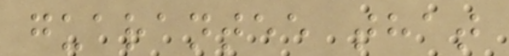guarantee that
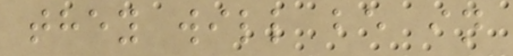they will be in
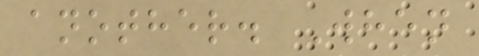another. When
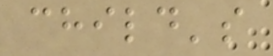child's
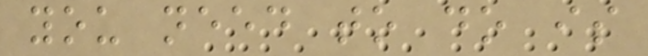you need to do is
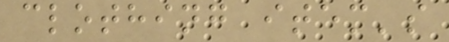clothing item's
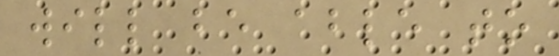will be able to
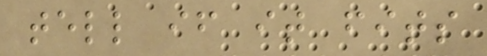tell if it fits
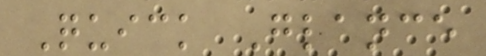Quick Glance
